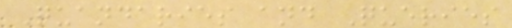Quandaries and Queries
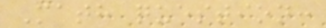Math question:
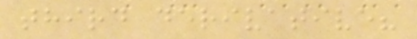third derivative?
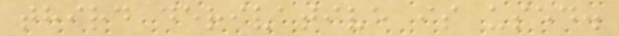third derivative is used.
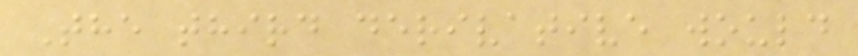The third derivative would
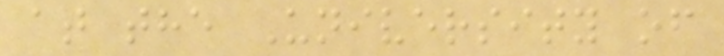at the University of
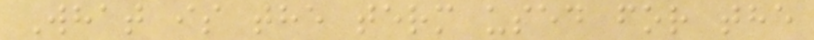What is the term used for the
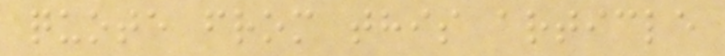quote from this article
